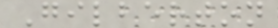Gilberton
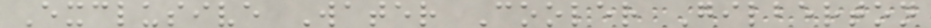Exclusive Water Cooler Gilberton
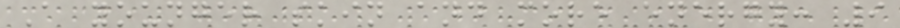A younger skin and more energy: 9
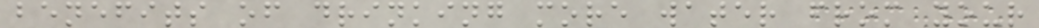benefits of drinking more water from your
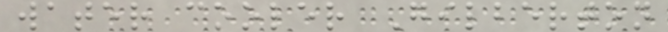water cooler Gilberton
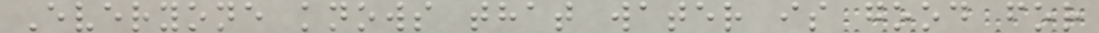Everyone knows that water is good for
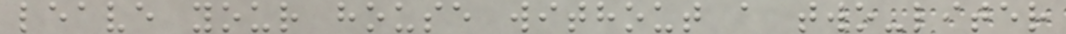leave your house without a two-liter
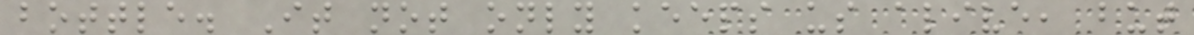bottle. It not only keeps us alive, but
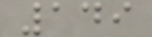149
